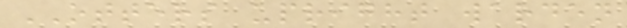OTTERS upright warden
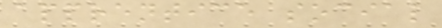apprentice social
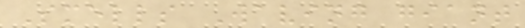Smells Waving giant
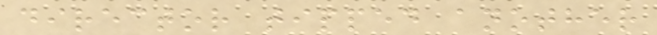director tipped another
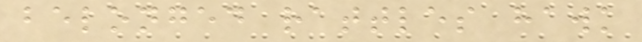belonged rattles hawk
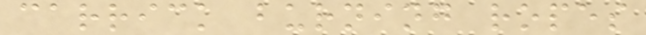carrick burning ropes
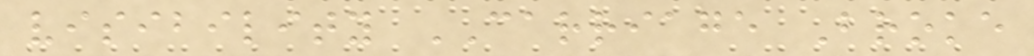visibility CARRIAGE Broke
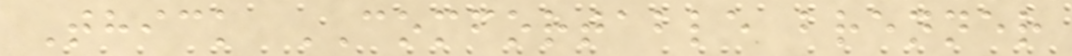Thick COMFORTABLE brenner
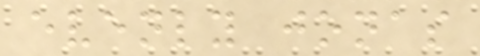evenly jonas
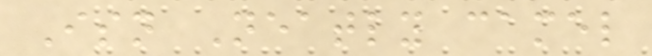Isn Neatly camel
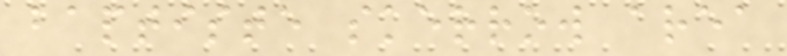baptiste skerrow area
